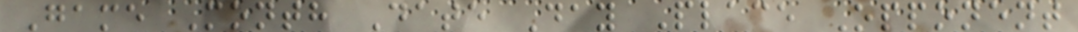Game Month Date Day Place Opponent
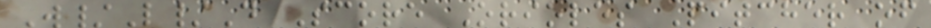W/L/D Score Orioles Pitcher of
